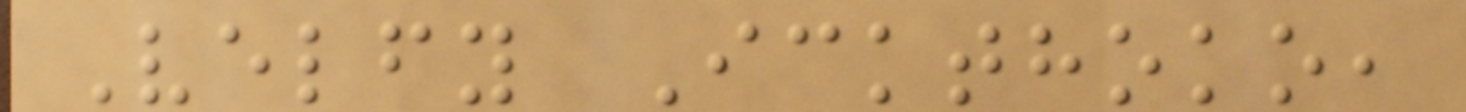Velfy Ickthoko,
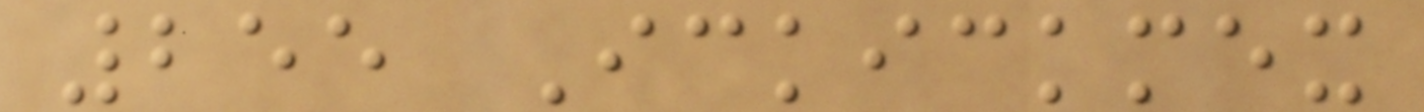255 Ickickmex
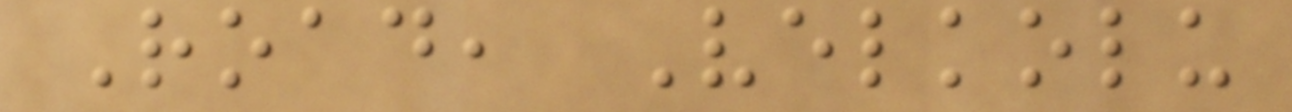Road, Velkolu
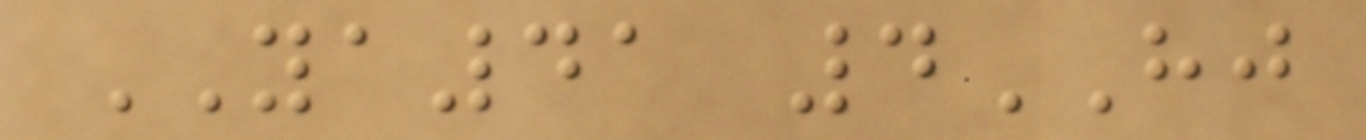YA41 4HJ
